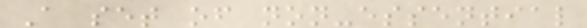A set of non-essential
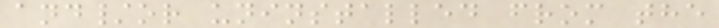and/or uninstalled from the
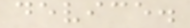device.
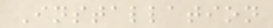Installation
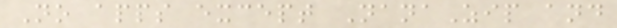No apps except NanaZip and
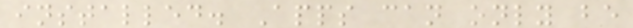installed. Apps can only be
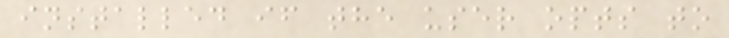installed if the user opts to
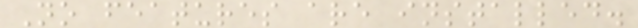No features are installed.
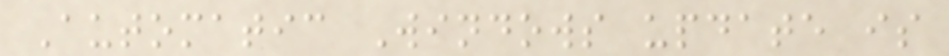Automatic Windows update is
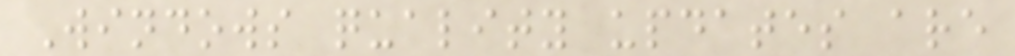Windows quality updates are
